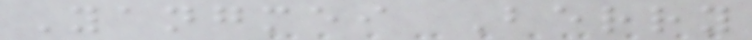Yangmei Berry
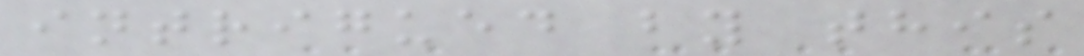intrigued by this
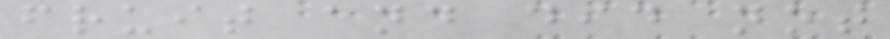fruit and did not
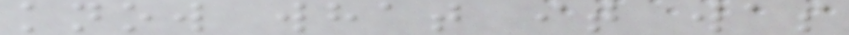know what it was
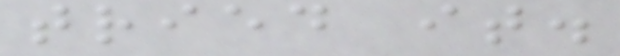tried it.
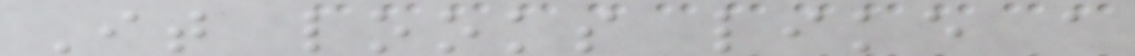It looks like a
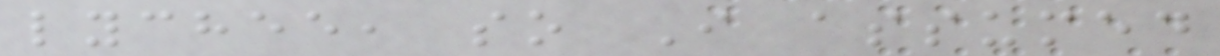lychee, so I assumed
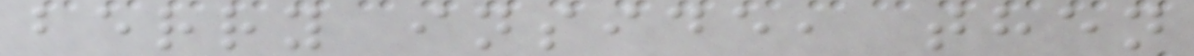berry inside, then
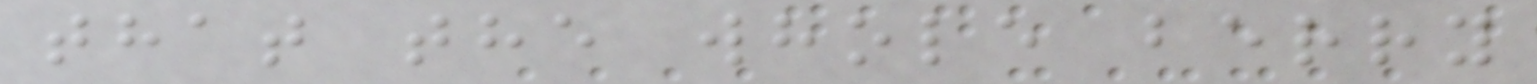that the whole berry
